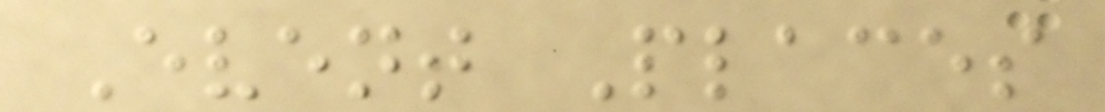Event Places
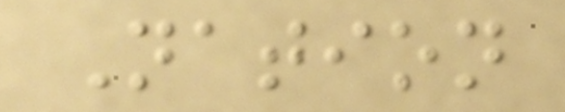Nation
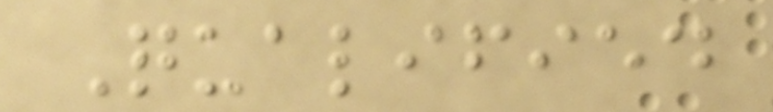Qualified
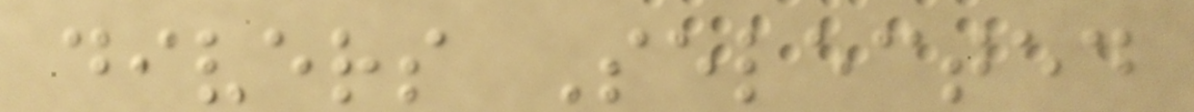divers Selected
